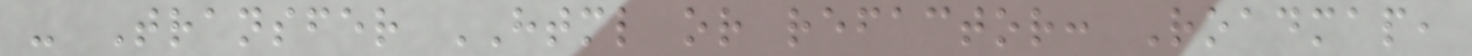- Transfer HTML or refactor: Roadmap,
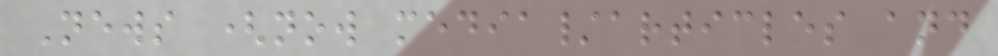News (now media/articles and
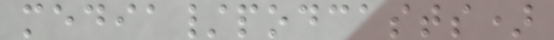media/podcasts)
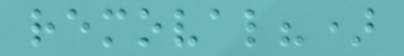removal?)
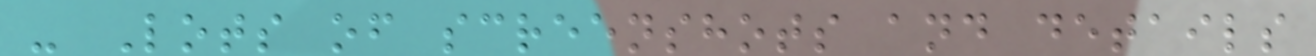- Lots of screenshots and details
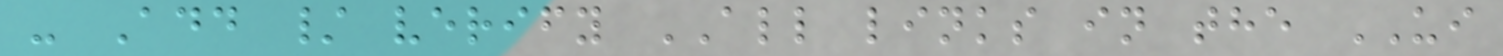- Add / verify ALL links in the UI
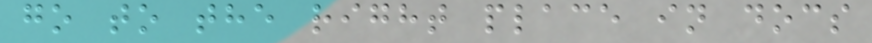go to the right place in docs
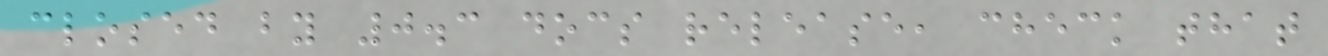closed by 0.3 docs release, check that
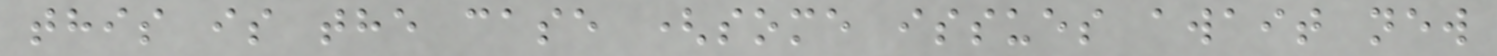this is the case (some issues await new
